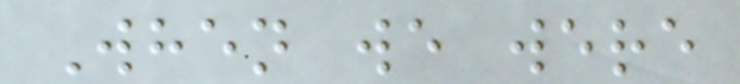When we were
